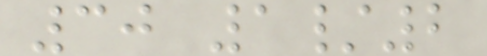30 1/2
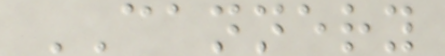CANNERY
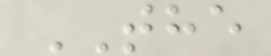THE
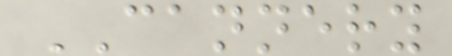CANNERY
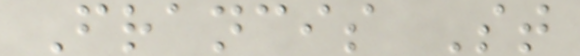Francis St
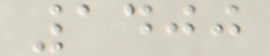1400
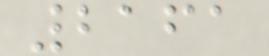2161
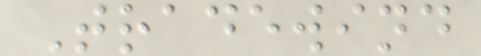Tradewind
